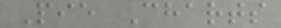Pie Charts
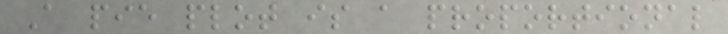A pie plot is a proportional
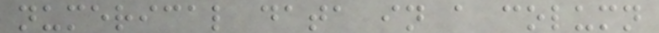numerical data in a column
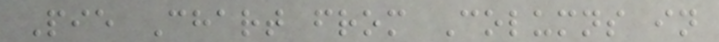Pie Chart from Columns in
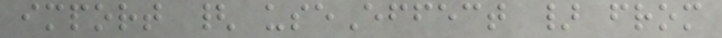import { useEffect } from
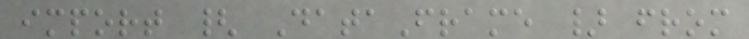import { DataFrame } from
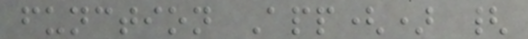function App() {
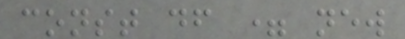const df = new
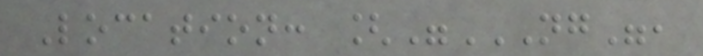Location: ["NG",
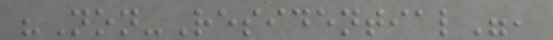"Non-Residential",
